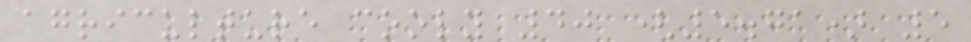agriculture cooly 40 (5.71) 5
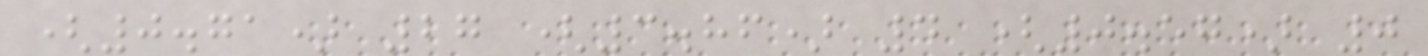(0.71) 27 (3.86) 4 (0.57) 0
